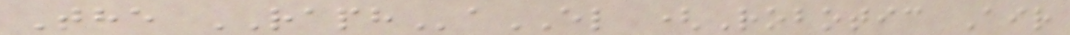The RAPHaEL (Robotic Air
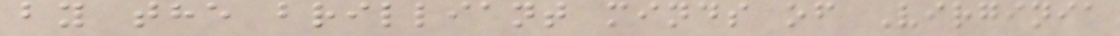by the brilliant minds of Virginia
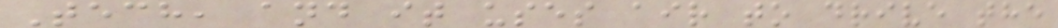Tech, and it uses air to drive the
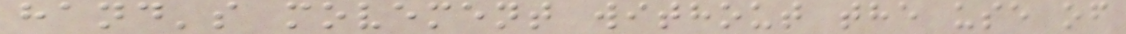hand's movement without the use of
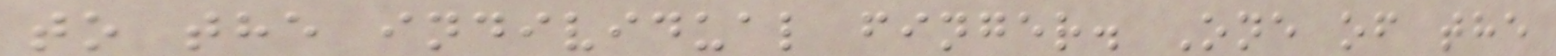to the individual finger. One of the
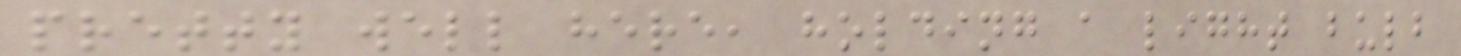pretty well here, holding a light bulb
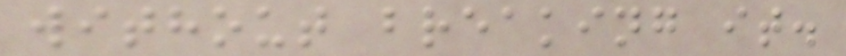without breaking it.
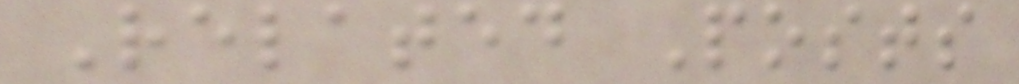Related Posts
